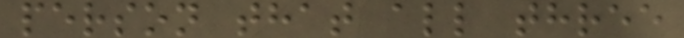person that all three
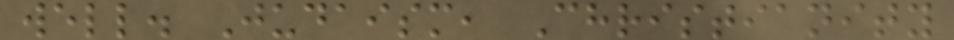well. Judaism, Christianity
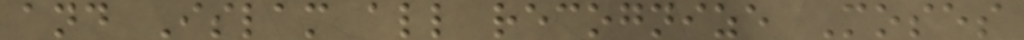and Islam all recognize Moses
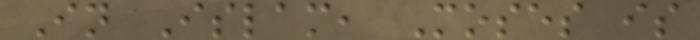In Islam, Moses is
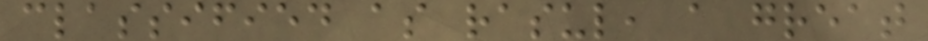classified as rasul, a great
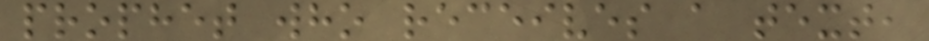prophet who receives a text,
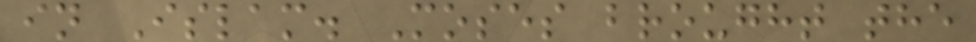in Islam. Moses brought the
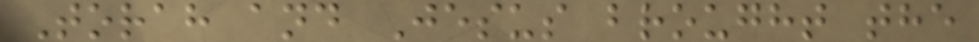Torah and Jesus brought the
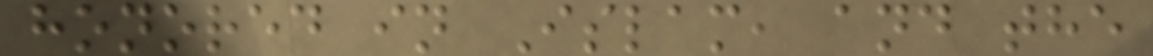honored in Islam, and the
